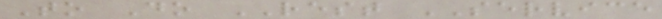To Do REST SERVICE
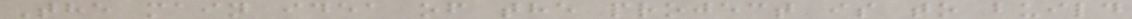The main idea of the project is to build
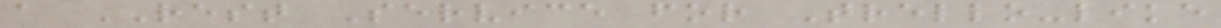a REST Service for Trello-like
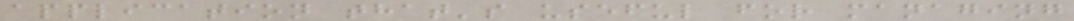application that's useful for managing
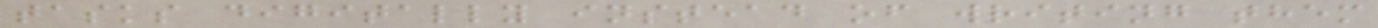tasks digitally instead of writing them
